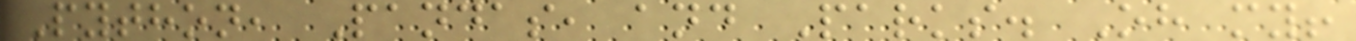Python, Pandas, and Parks. Oh my!
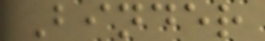Binder
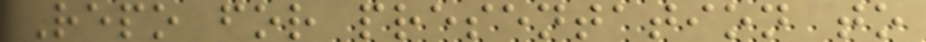Repo for presentation to
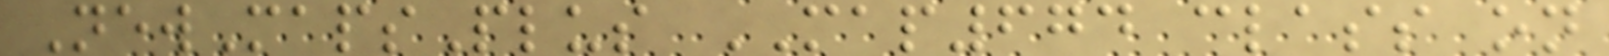NewMapsPlus MAP674 class on
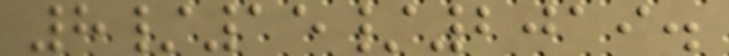8/15/2019.
